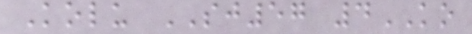Kolu SJ57 4KO
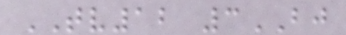TV12 3BJ
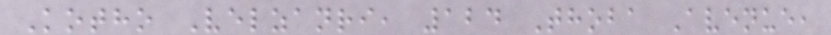Kotho Velzanri, 124 Thoba Avenue,
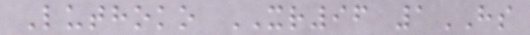Luthoko XR96 1HS
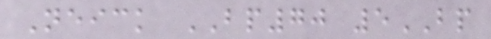Neick BP70 5BP
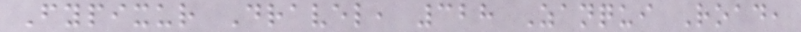Fypixur Dravel, 328 Zanqui Road,
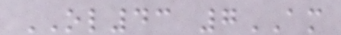OL43 7AM
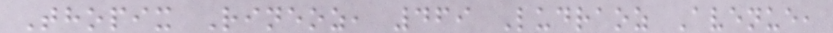Thopix Rineoz, 469 Ludraoz Avenue,
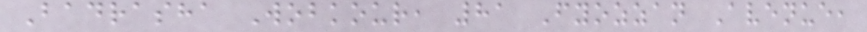Badrasha Wobkour, 81 Fyozzan Avenue,
